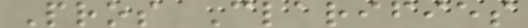Pros Clarifies
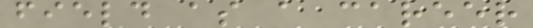field as a career
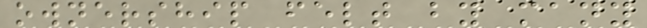ownership felt by many
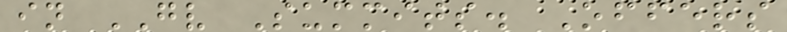in GV Summits. Offers
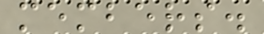members.
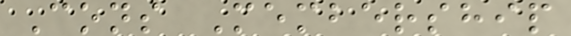Cons Membership
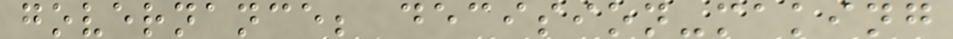governance; decision-making
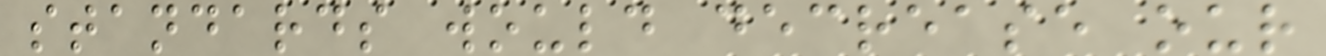standards would decrease our
